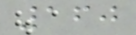160
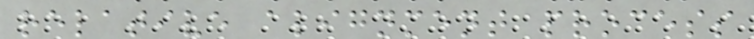relative alignment process
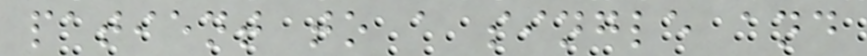patient to a single and
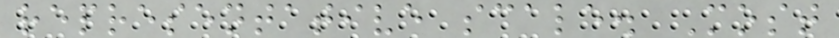representative scale. Most
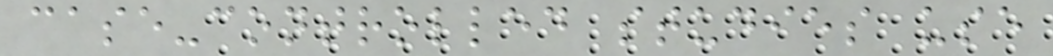case-controlled studies use
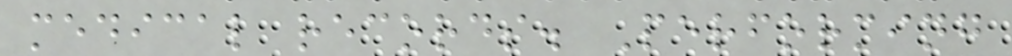medical records. Performing
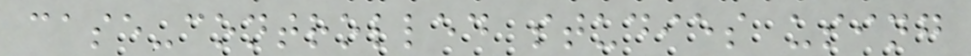case-controlled studies using
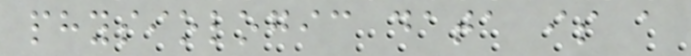physiologic data is a
